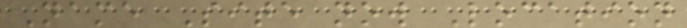Name Site now Location
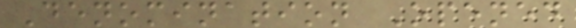Denomination Opened
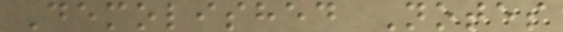Demolished Notes
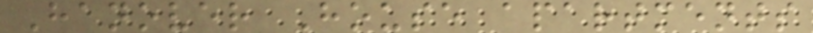Hanover House apartments
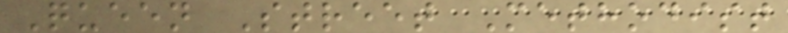Queen Street Methodist
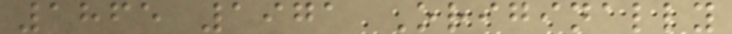1865 1971 Originally
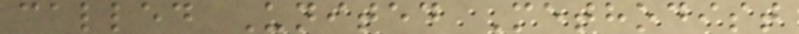called United Methodist
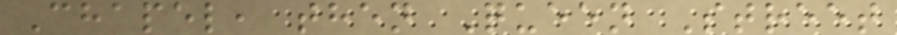Chapel, then Queen Street
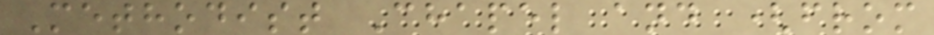Methodist Chapel and (from
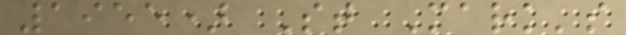1955) St Mark's
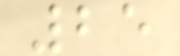25
